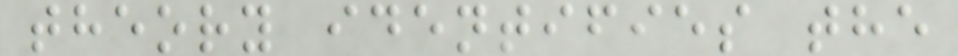theory identifies the
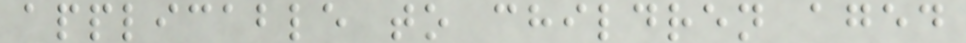applicable to children aged
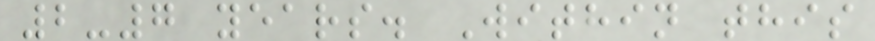2-7 years. Within this
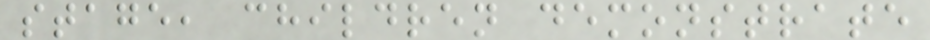stage, children demonstrate
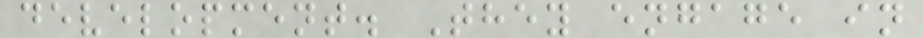development. They engage in
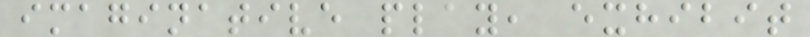imaginative play, exhibit
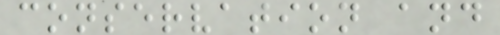conservation and
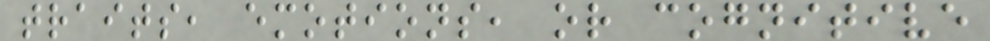traits, emotions, or cognitive
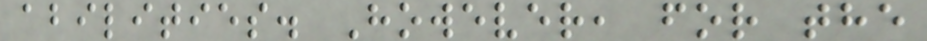abilities. However, for the
